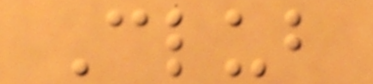Club
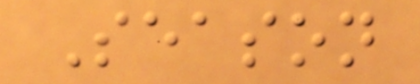Season
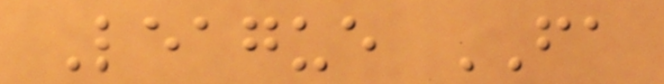League FA
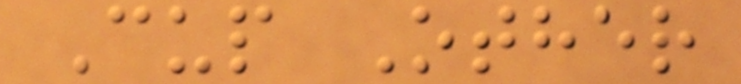Cup Other
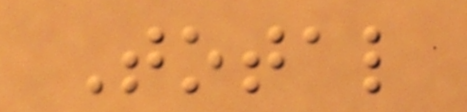Total
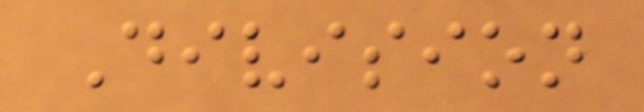Division
